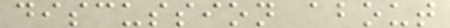discussion about
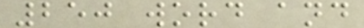250 word and
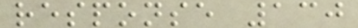response 130
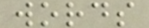words
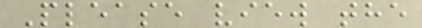Please view the
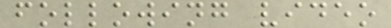following video
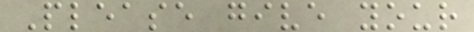Please give your
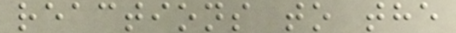reactions to the
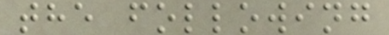the following
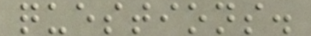questions.
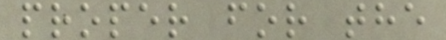proper for the
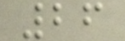26
